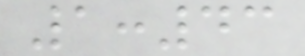1:43
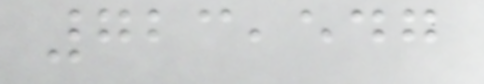723,547
